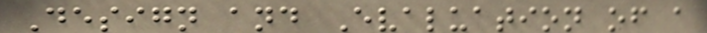Design and Evaluation of a
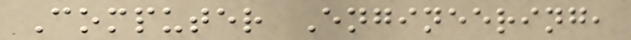Computer Engineering,
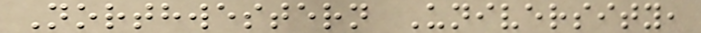Northwestern University,
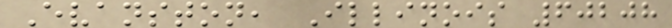Evanston, Illinois 60208
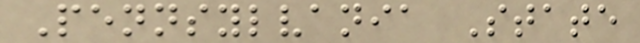Pennsylvania State
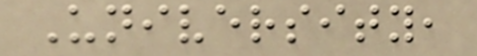University,
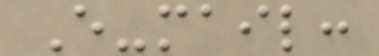E-mail:
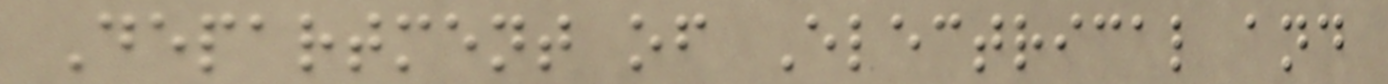Department of Electrical and
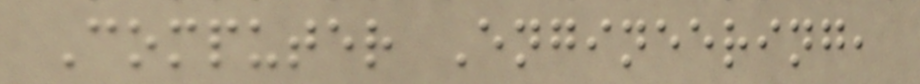Computer Engineering,
